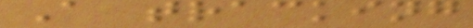A tracking
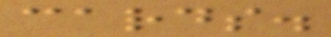cards.
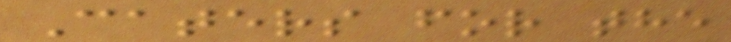Caters for the
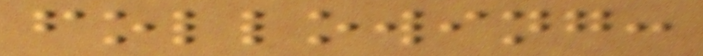following:
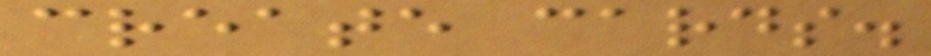create cards.
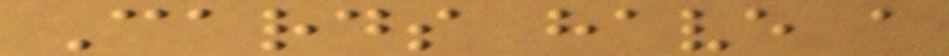Cards have a
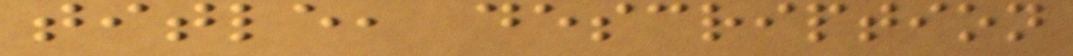title, description
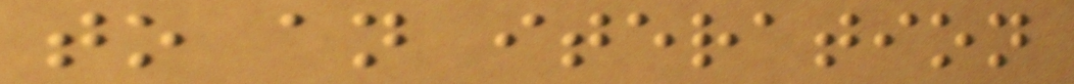to an iteration
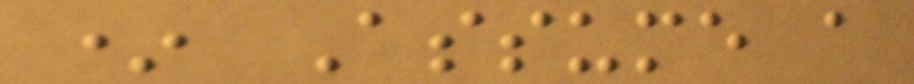* Assume a
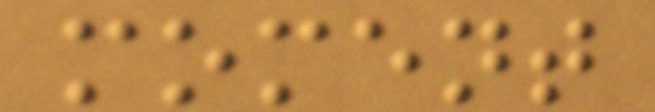moment
